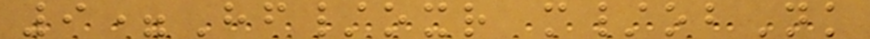9=Hf/oxr m/obNk
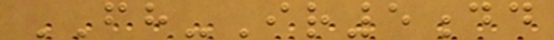FH-Ir5dd
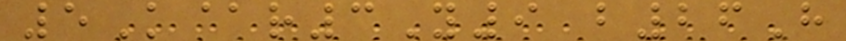5K@r3Y9 b26H
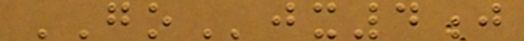GOjx4j
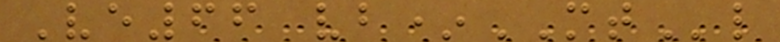Ve66 vb*MTl
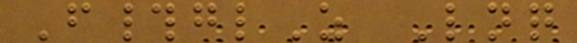F#glZ Lnq
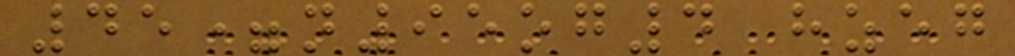45=n95og4 hzeg
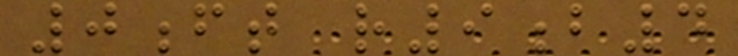0ft r9b4
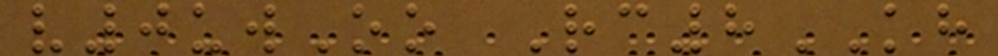v0uwOo Rc8KH
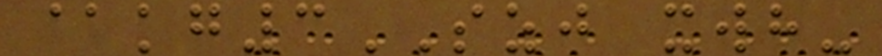@kg3SZJ xwh-
